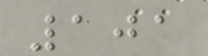101
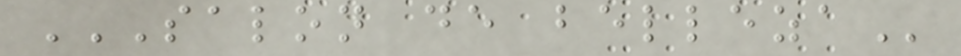SALON DE BELLEZA
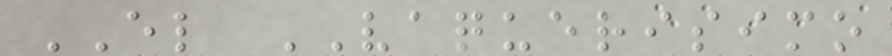EL VAQUERISIMO
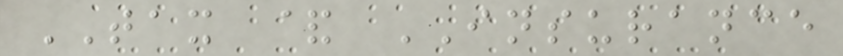TAX & INSURANCE
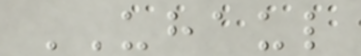UHAUL
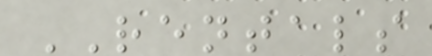RENTALS
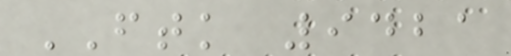FTK 9421
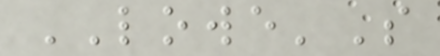LOWE'S
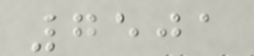7501
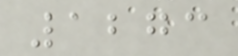1273
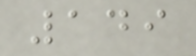149
